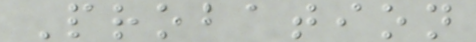Probation
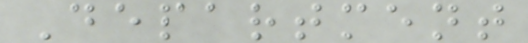Department
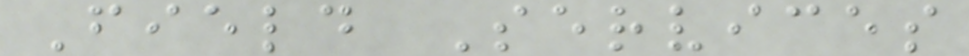Field Services
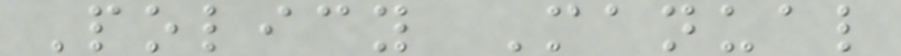Policy Manual
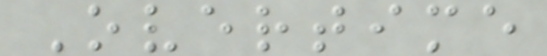Overtime
